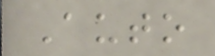Auto
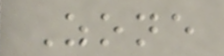Zone
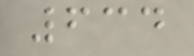634
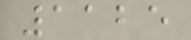1125
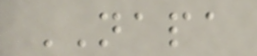NAPA
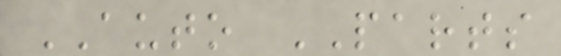AUTO PARTS
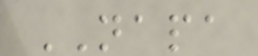NAPA
